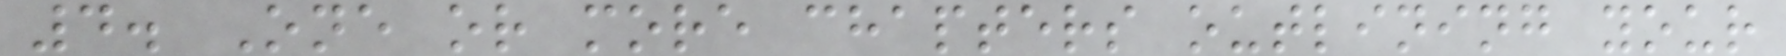4. One or more chapters outlining your
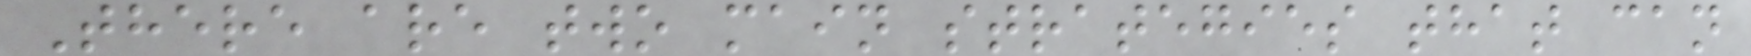There are two main strategies that can
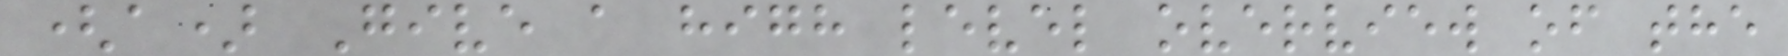(a) Give a high level overview of the
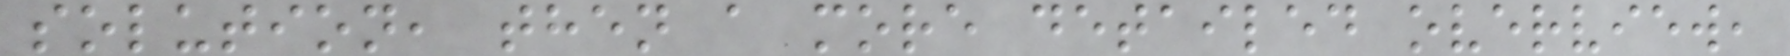solution, then a more detailed overview,
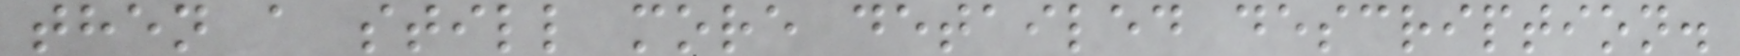then a still more detailed description.
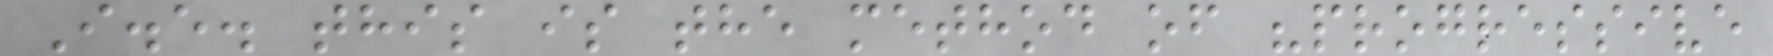I.e. this is the method of "progressive
